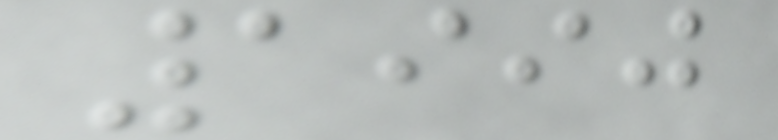1990
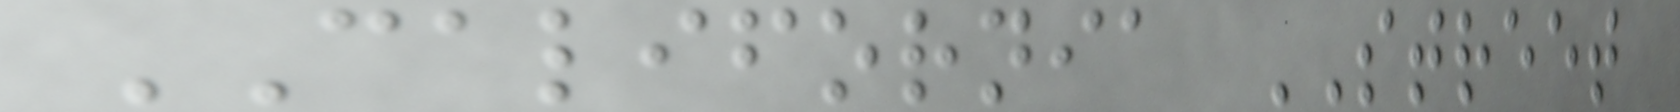CALIFORNIA STREET
